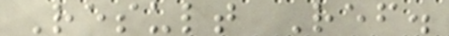Result Ref.
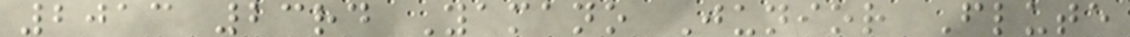2013 23rd Yamano Junior Flute
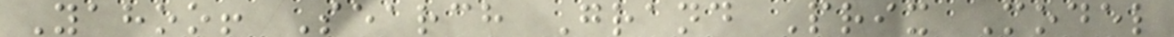Yahoo! Search Grand Prix Model
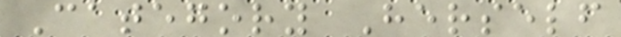Category Herself
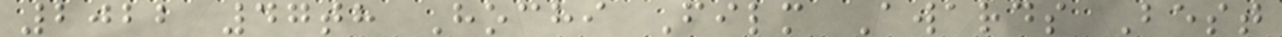2022 47th Hochi Film Awards Best
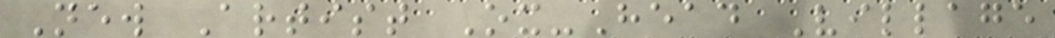New Artist Ox-Head Village
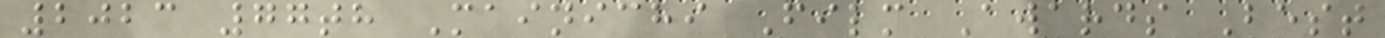2023 77th Mainichi Film Awards Best
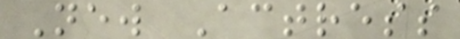New Actress
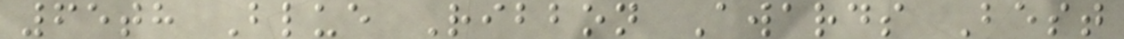65th Blue Ribbon Awards Best
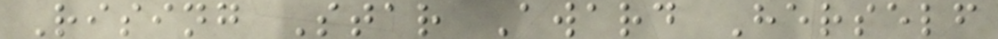Rising Star Award Herself
